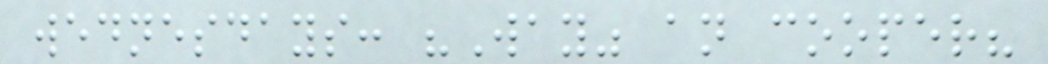wednesdays: "Way" an cooper?
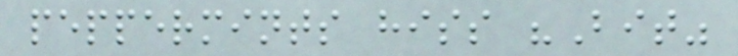peppermints hiss "Bit"
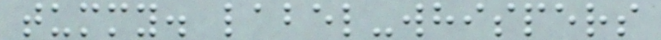tummy. label-whispers
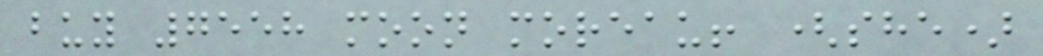buy 7558 moon moreau! (she)
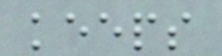keeps
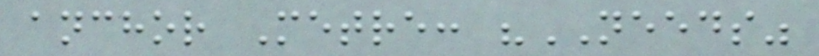anchor Metre: "NEEDS"
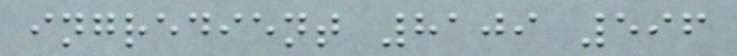ingredient 8109 596
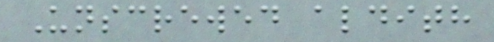Unscrewed aldith
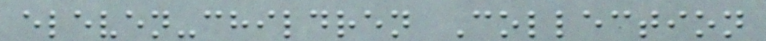eleven-children Collection
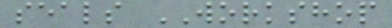seals WORKSHOP
